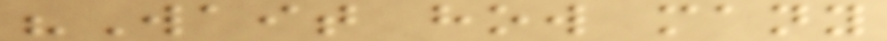"Wait how many
